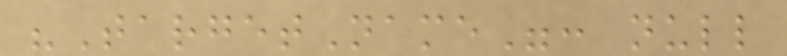"TargetName": null
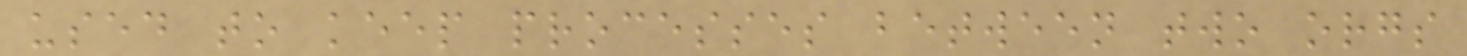used to keep processes between two orgs
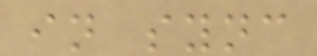in sync
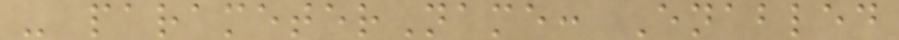- parameterName: Enabled
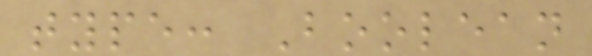type: Boolean
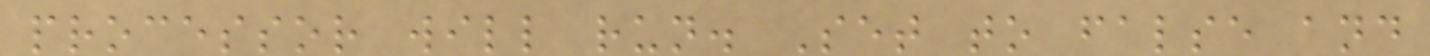processor will run. Set to false and
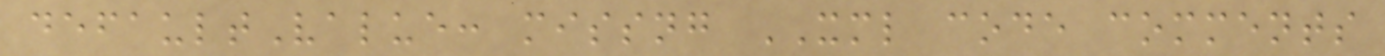defaultValue: missng XML code comments
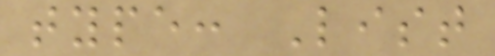type: List
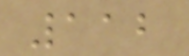112
